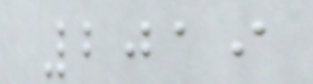2019
